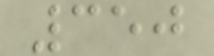350
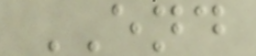END
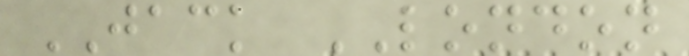JACK LONDON
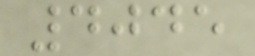4045
